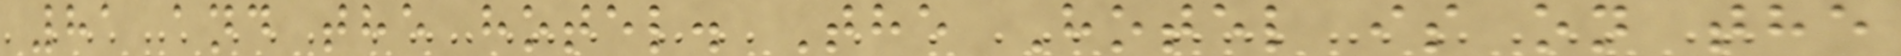81 and the hotel. The Hotel is on the
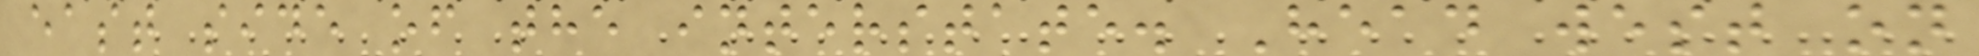east side of the interstate. Head west on
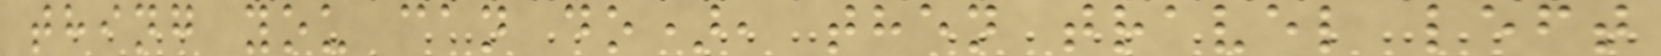thing you can do), then travel left
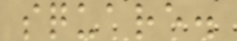square.
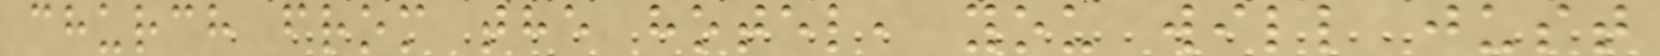church from the hotel, you will just
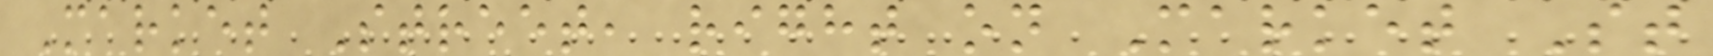Market Street, right on Market St
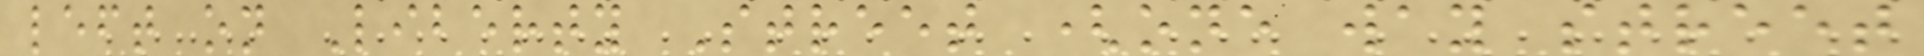left on Liberty Street (one way street
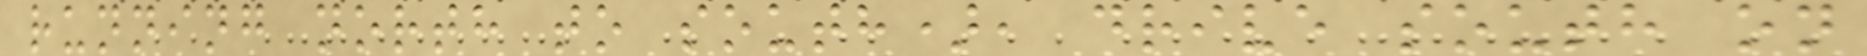running north to south), drive south on
